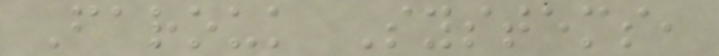Farouk Systems,
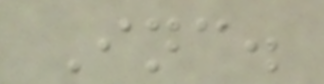Inc.
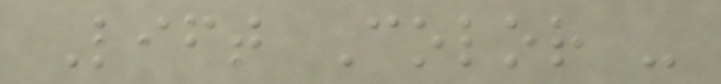Lift Color -
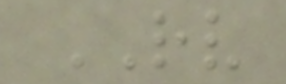RV
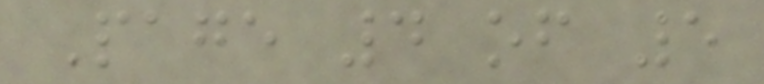Page 4 of 5
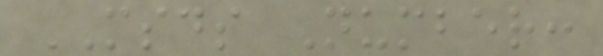MSDS Number:
